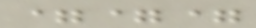===
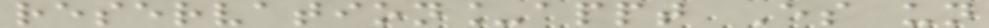reservation_appt Es un
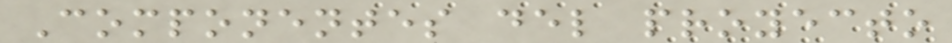Componentes del proyecto
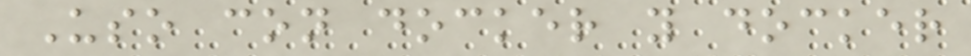Uso con docker y docker
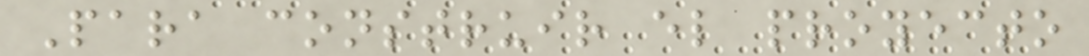Para construir el proyecto
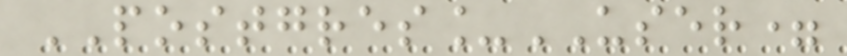POSTGRES_USER=
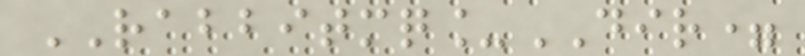RABBITMQ_DIR=
